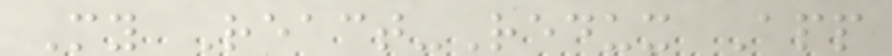My React-Redux App
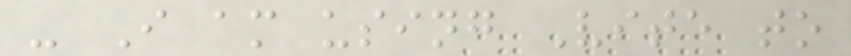- I am using Vite to
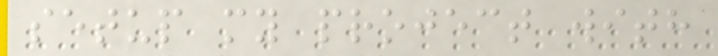setup my project with
